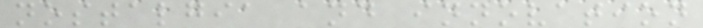nostalgia and innovation
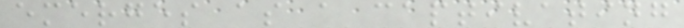emerges as a captivating
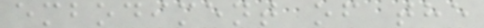embodiment of the
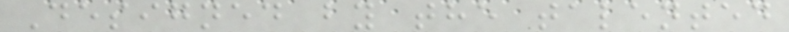Designed by the talented
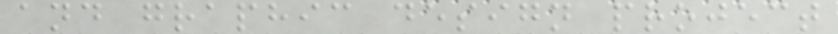and graphic design project
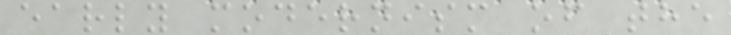early modernism of the
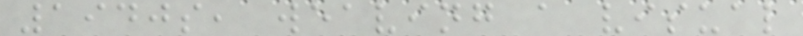1940s, weaving a visual
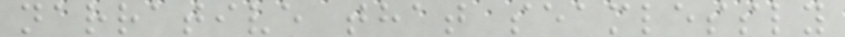narrative that seamlessly
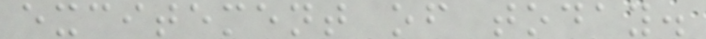excitement of today.
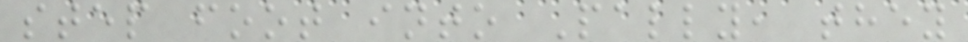step foot into Pally, they
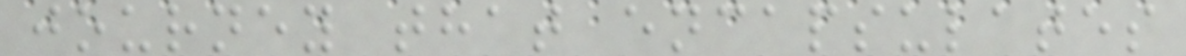journey that encapsulates
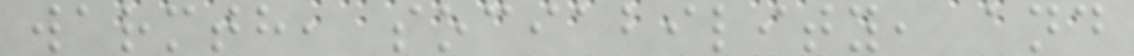warmth, sociability, and
